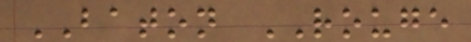BATON ROUGE
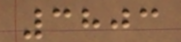3803
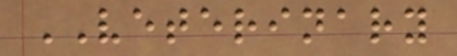VETERINARY
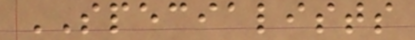SPECIALISTS
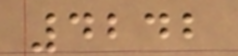4242
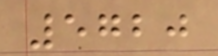5720
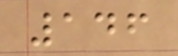146
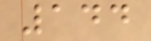144
